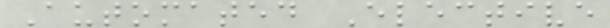Automated Elective
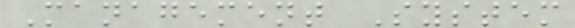Management System
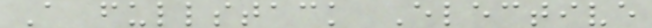A fullstack Elective
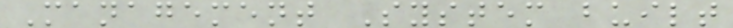Management System built
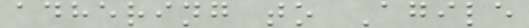adhering to Agile
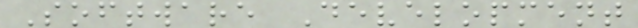Software Development
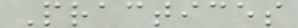Practices
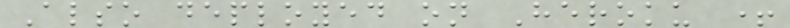Also deployed on Heroku +
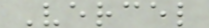Vercel
